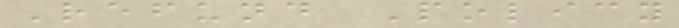Refund Policy
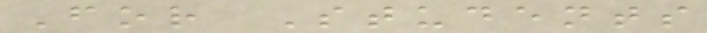For Students
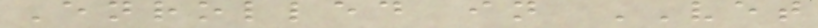Enrolled in VET
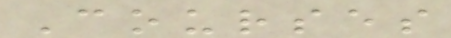Courses
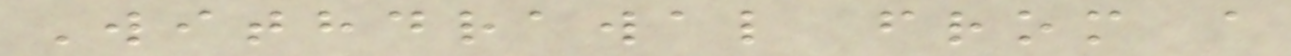Withdrawal from a
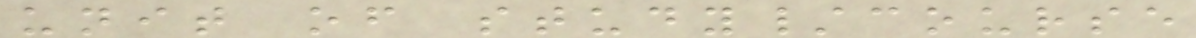unit of study/course
